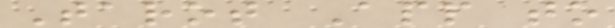Tarot App to
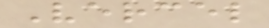Vercel
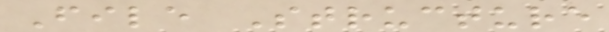File Structure
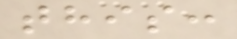this:
